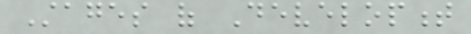Stages of Development
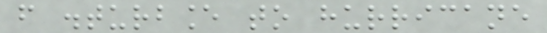from disturbance to hurricane
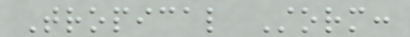Tropical Storm:
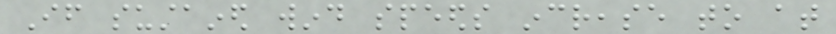If sustained wind speeds increase to at
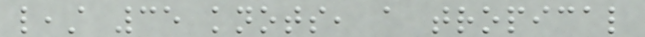least 35 knots, a tropical
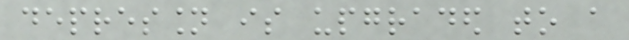depression is upgraded to a
